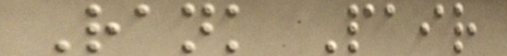Rank Pair
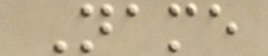Name
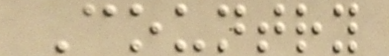Country
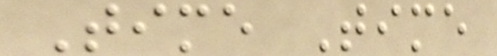Time Time
